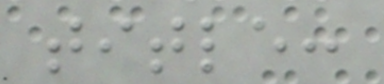title:
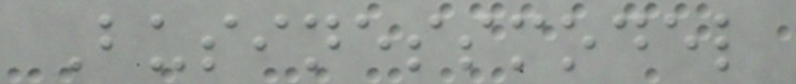Businessmodel
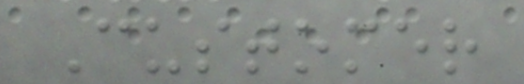Customer
